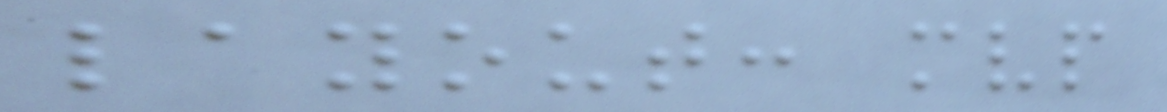layout: mvp
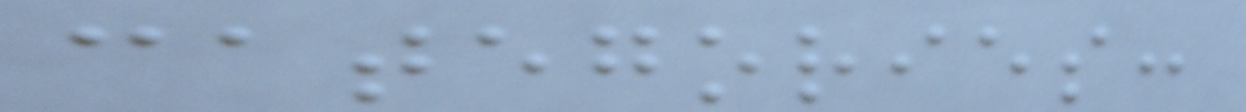categories:
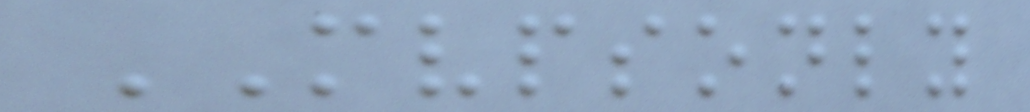MVPSONLY
